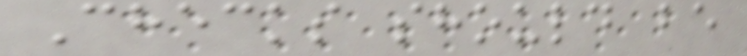Checks should be
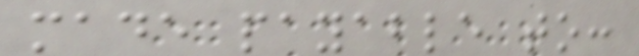made payable to:
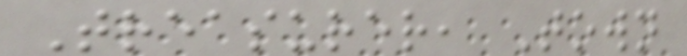Treasurer, Town
